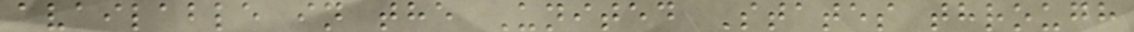available in the United States through
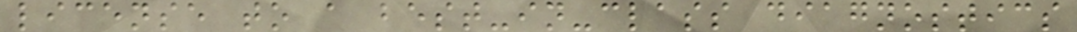license to a best-in-class diagnostics
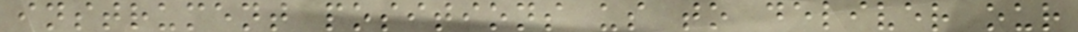instrument positions us to deliver our
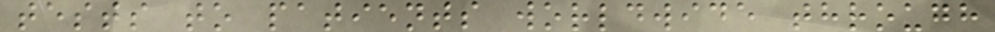tests to patients worldwide through
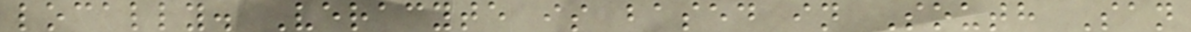locally. Veracyte is based in South San
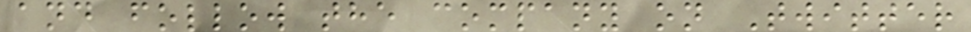and follow the company on Twitter
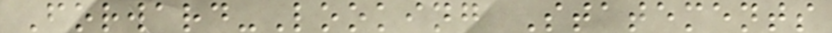Forward-Looking Statements
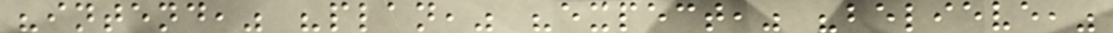"intend," "plan," "expect," "believe,"
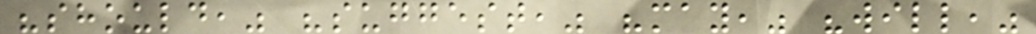"should," "suggest," "may," "will,"
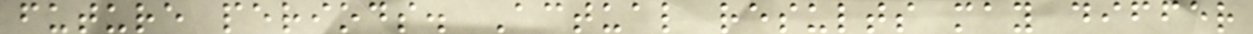future periods. Actual results may differ
